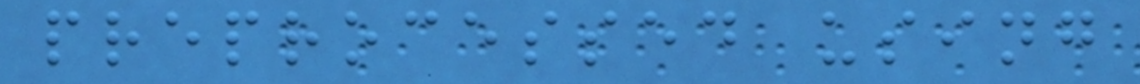preprocessed using
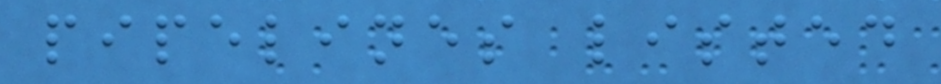pipelines listed
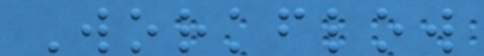Workflow
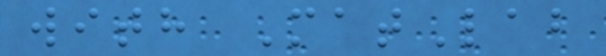with MatLab
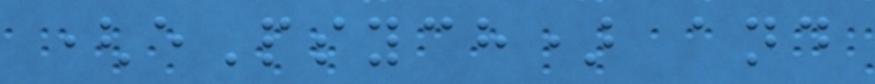(ePsych) and
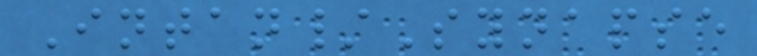Intan/Synapse
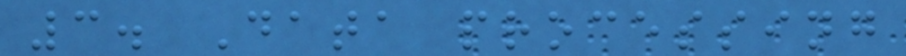3. Data processing
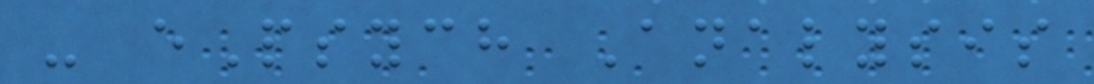- ePsych Analysis
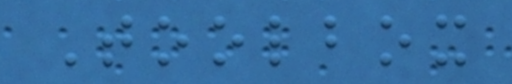Toolbox
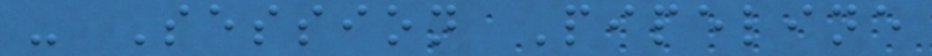- Session Pipeline
